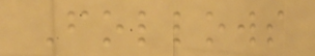Follows
